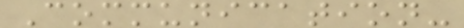Communication-
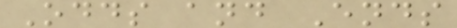Odds and Ends
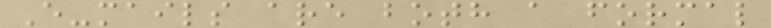E-mails are both a formal
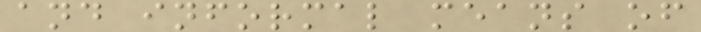and informal means of
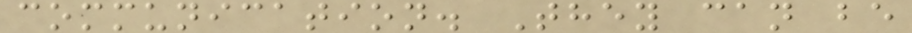communication. They can be
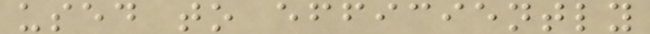used to efficiently
